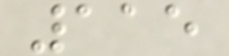115
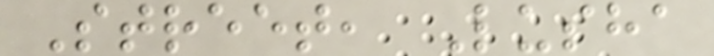Street, Lusha
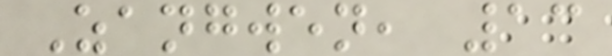Zangwen, 13
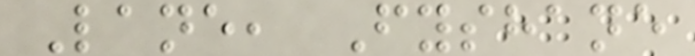Lane, Fyshane
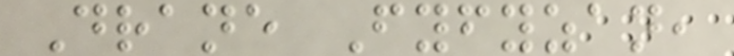Drane Fyfyzan,
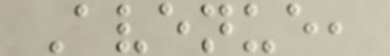Avenue,
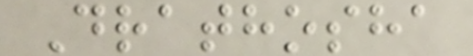Drathosha
